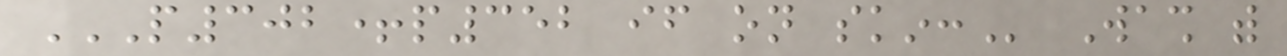P302+P352 IF ON SKIN: Wash with
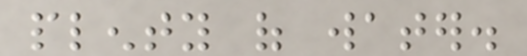plenty of water.
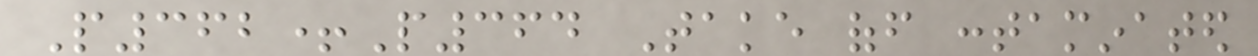P362+P364 Take off contaminated
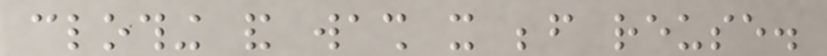clothing and wash it before reuse.
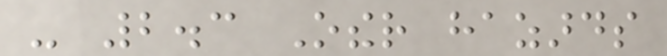- 2.3 Other hazards
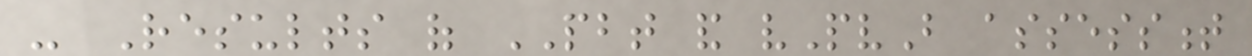- Results of PBT and vPvB assessment
